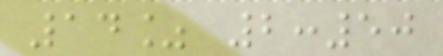14% 2:50
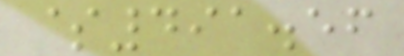$491.56
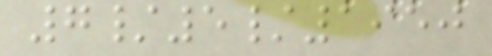7/5/1950
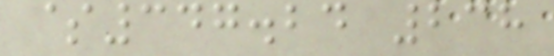$347.24 238
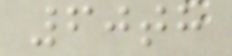60th
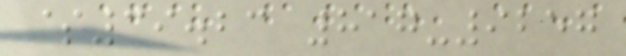$39.23 817-9257
